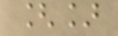[]
